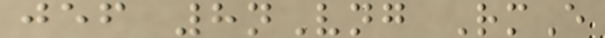jef 8nVng RmE
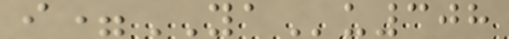i=YAu308
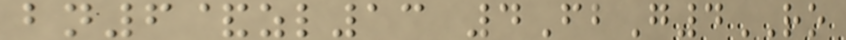bn6&zl13 4FbG4RO
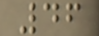46
